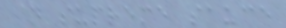in supreme sauce
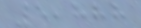5,888
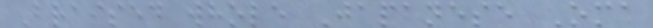Braised whole Japanese Oma
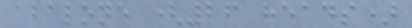abalone (26 heads)
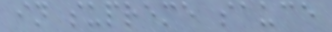in supreme sauce
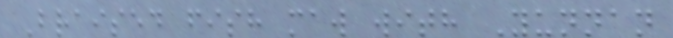Braised fish maw with Yunnan
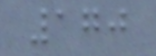170
